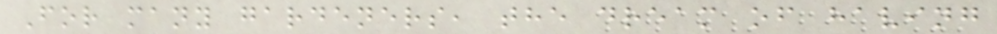For many gardeners, the dream of having
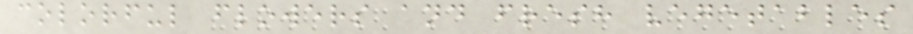colorful flowers and fresh vegetables
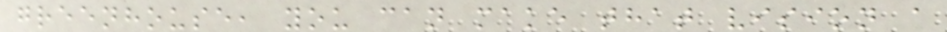greenhouse, you can make that vision a
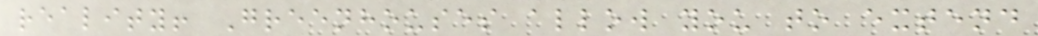reality! Greenhouses allow you to extend
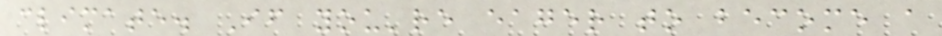climate. If you're eager to become a
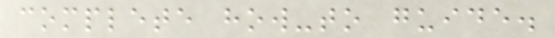complete how-to guide.
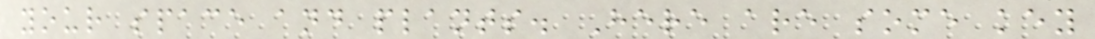your space and plants. Here are some key
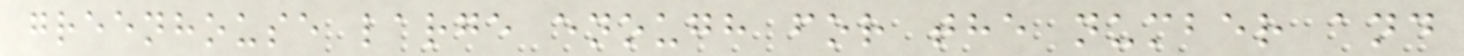greenhouse large enough for the number and
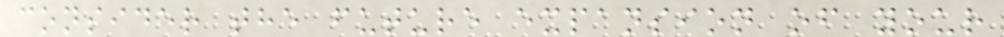consider the future expansion of your
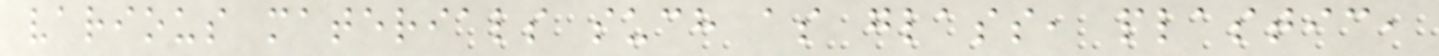various materials such as glass, plastic,
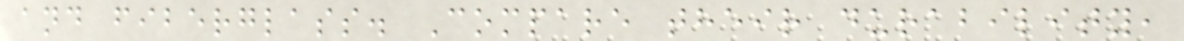and fiberglass. Compare their durability,
